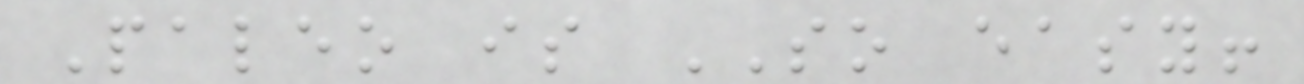Paleo is SO easy!
